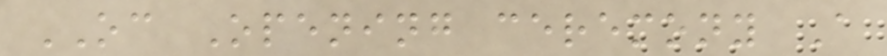OC Opening ceremony A
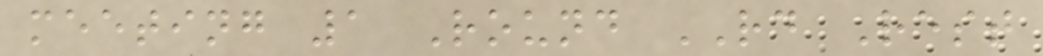meeting 1 Round RD Rest
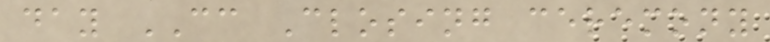day CC Closing ceremony
